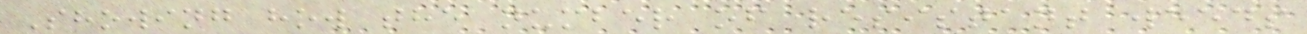Showing how the number of resistant weeds
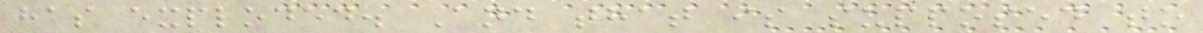has exploded. And that is supposed to
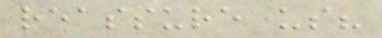reassure us?
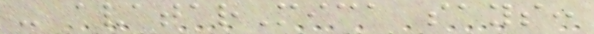- avatarMica says:
